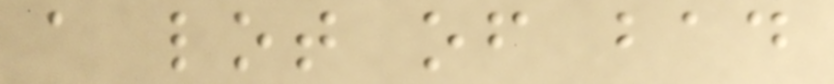a lot of bad
